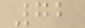72
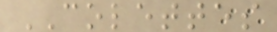COLETTES
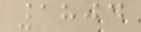1804
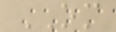OM
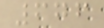676
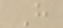H
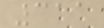311
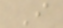I
